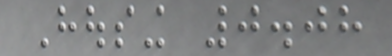Housing 0.08
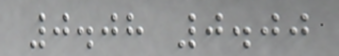0.08 0.00
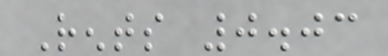Rents 0.03
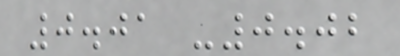0.01 -0.02
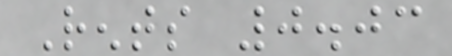Rents 0.03
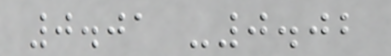0.01 -0.02
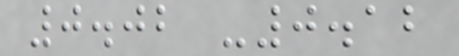0.02 -0.12
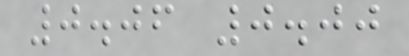0.06 0.00
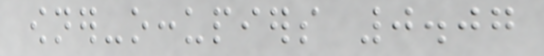owner-occupiers 0.07
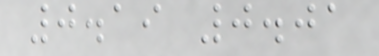0.19 0.01
